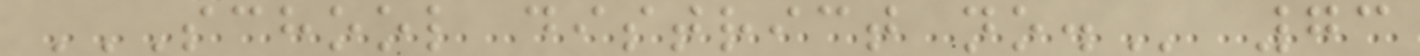SCHOOL DISTRICT NO. 73
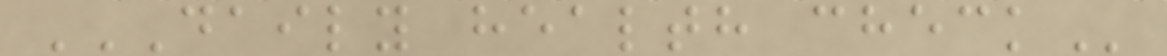DAILY HEALTH CHECK
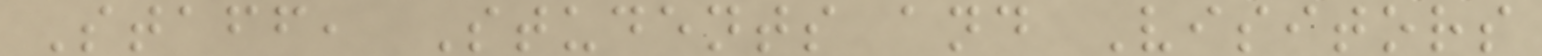Staff, Students and Visitors
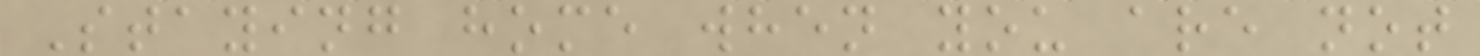Staying home when you are not
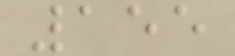155
